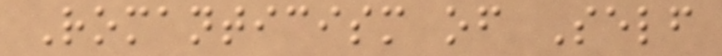Romanticism of Self
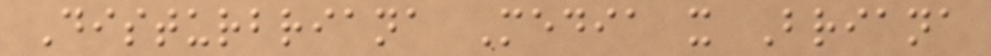Disturbriana Media x Briana
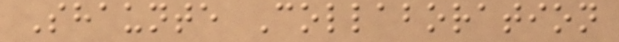Shaunte Collaboration
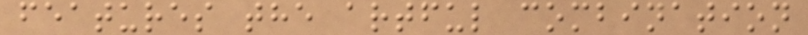features the artful combination
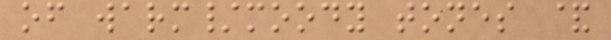of warm/moody tones &
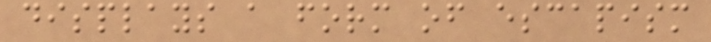displays a form of escapism
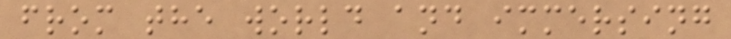from the world and immersing
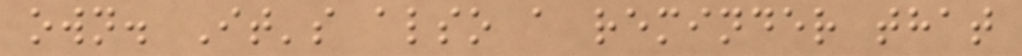own. It's also a reminder that
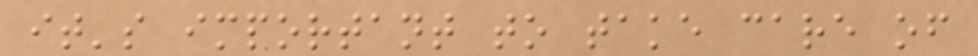it's important to take care of
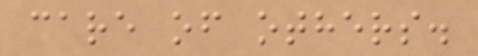care of others.
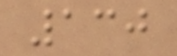130
